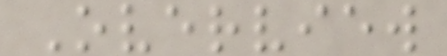Overview
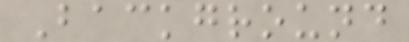Background
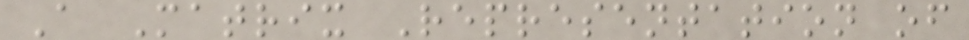A Matrix Representation of
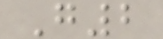G2
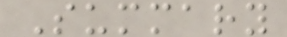Summary
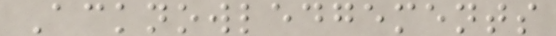Acknowledgements
